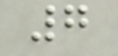7
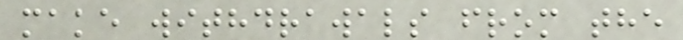make withdrawals from the
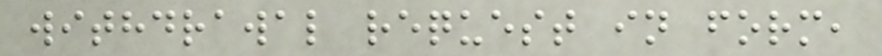withdrawal request in form,
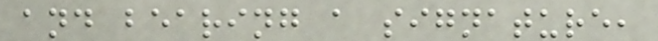and bearing a signature,
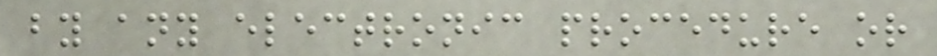by any electronic procedure or
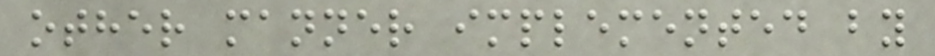other manner implemented by
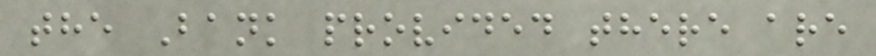the Bank provided there are
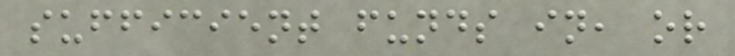sufficient funds in, or
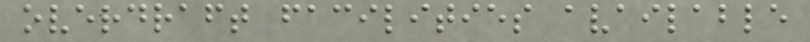overdraft facilities available
